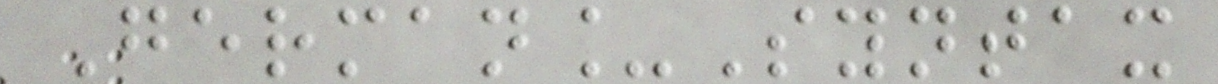German_Syntax
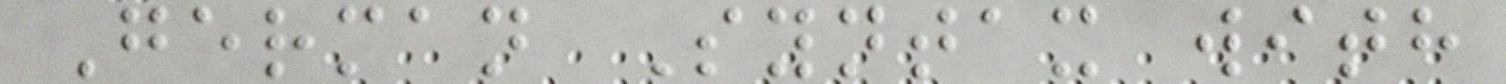German Syntax with
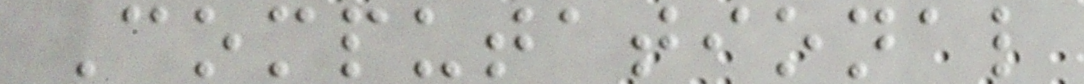Computational
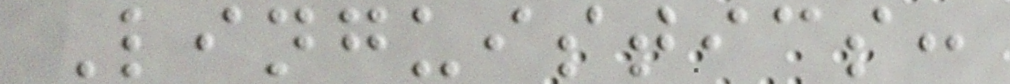Linguistics:
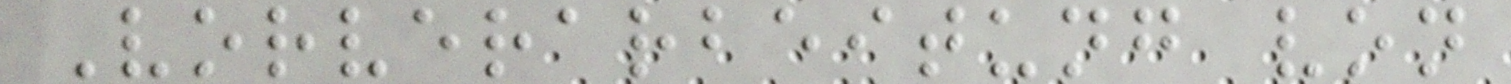Vorverarbeitung von
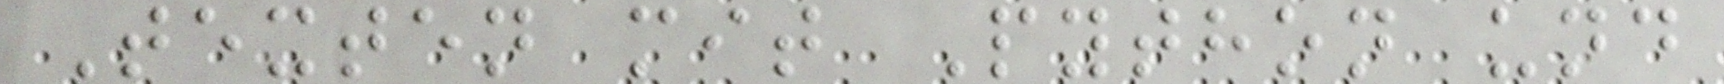Texten mit Python und
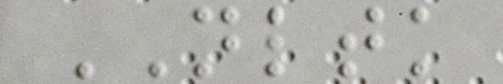NLTK
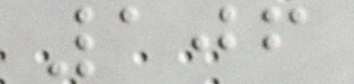106
